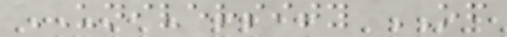UNIVERSITY OF
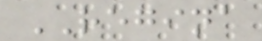REGINA
